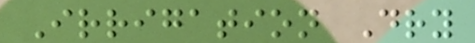Irrigation Dry
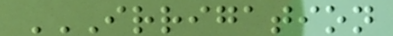IRRIGATION
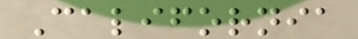California
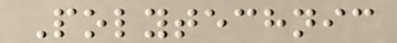Polytechnic
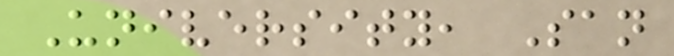University, San
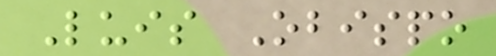Luis Obispo
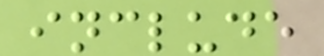include
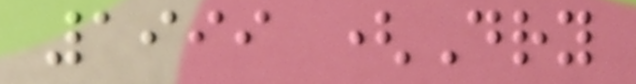1999 (Dry
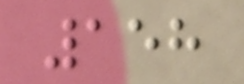158
